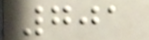701
